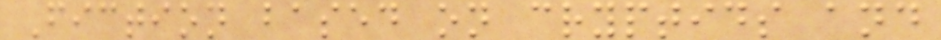Fiction based on cryptids and
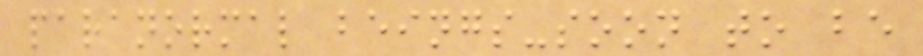paranormal beings-soon to be
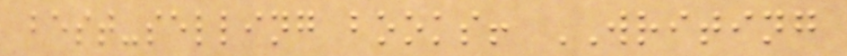best-selling books! WRITING
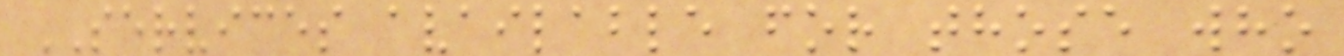SERVICES available for those who
